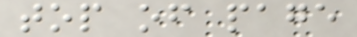top of page
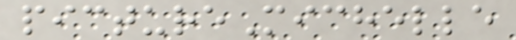pictureMichelle
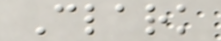Clark
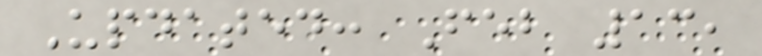Updated: Feb 13,
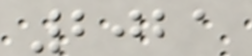2021
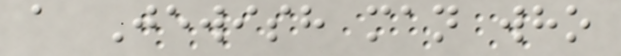a Jewish man who
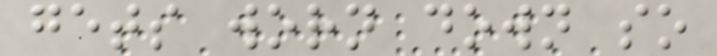gets worn down so
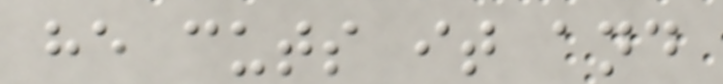he cuts it and
